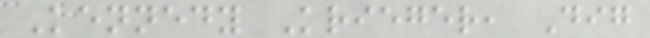Kennedy Krieger, Dig
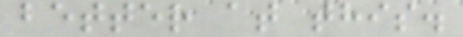better at this.
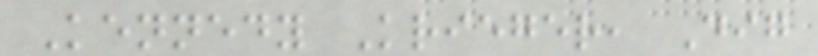Kennedy Krieger, Dig
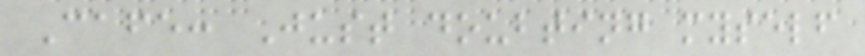Cafe: Just doubting myself
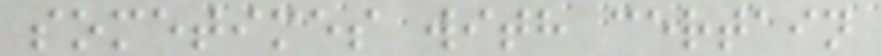sometimes with certain
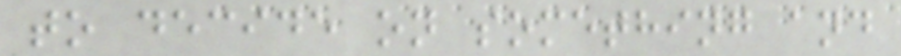to decide on something and
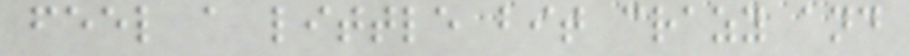feel a little bit crazy and
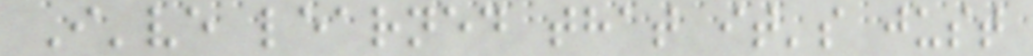I've learned that it's just
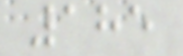185
